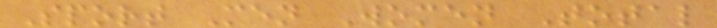Sport Men Women Total
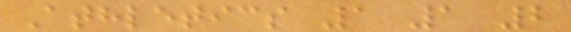Athletics 1 1 2
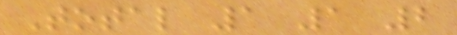Total 1 1 2
